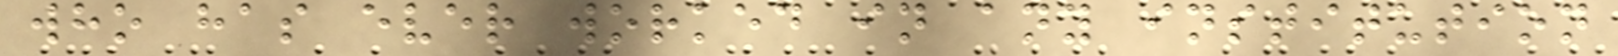who has ever worked in any institution
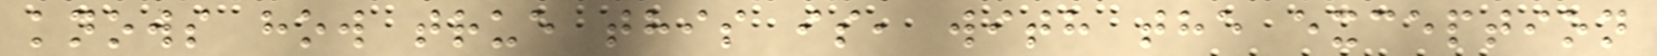knows how true this is, with the exception
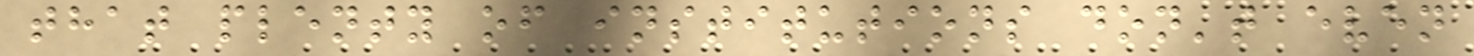that plenty of institutions don't even
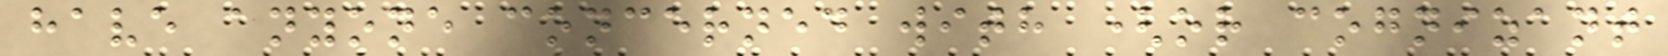have anyone concerned with (or cognizant
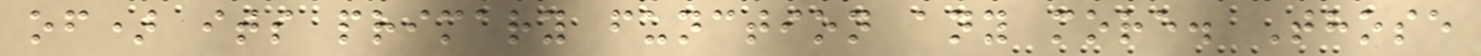of) its primary function any more. Those
